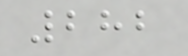282
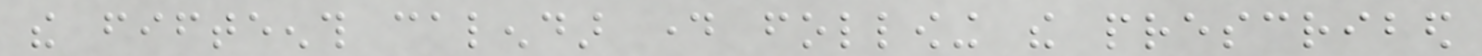the fifteenth calendar day following the prescribed
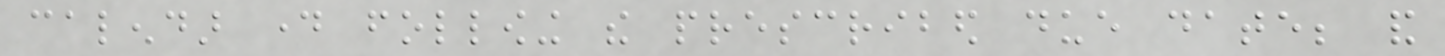calendar day following the prescribed due date; and
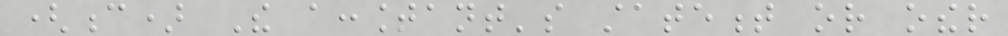(c) The accountant's statement or other
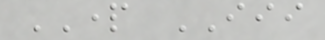PART III
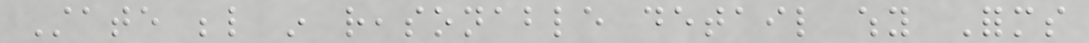State below in reasonable detail why Forms
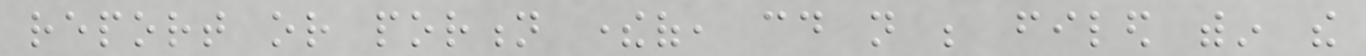report or portion thereof, could not be filed within the
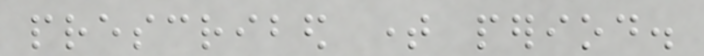prescribed time period.
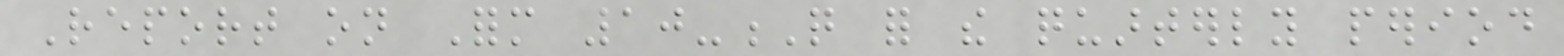Report on Form 10-Q for the quarterly period
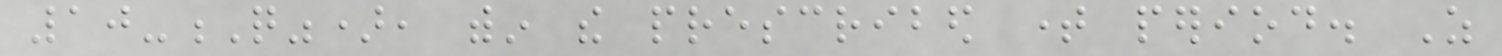10-Q"), within the prescribed time period. As
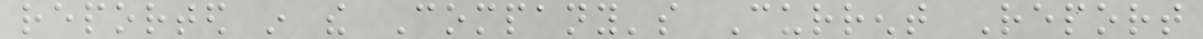reported in the Company's Current Report
